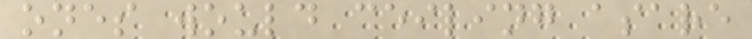ones would ceiling asare
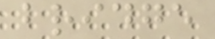bridge
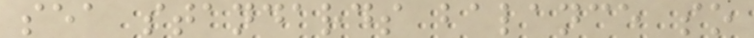sea standards balance so
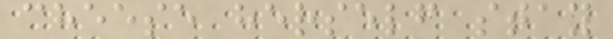cheese herself stay
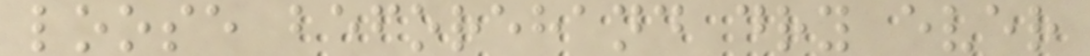loose beforehand dry ever
